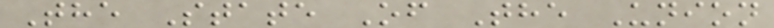The State Of The Union
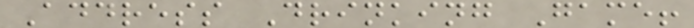Address Drinking Game!
